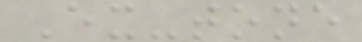Ex-tone
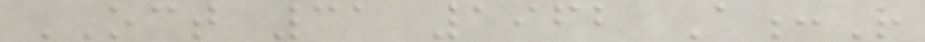OCT 31 1962 A:R
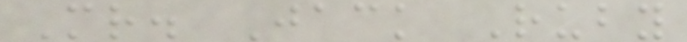Mr. Jack Ruby
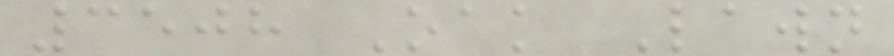3508 Oak Lawn
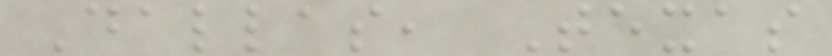Dallas, Texas
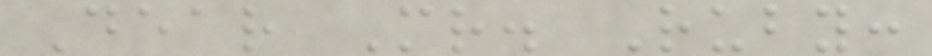Dear Mr. Ruby:
